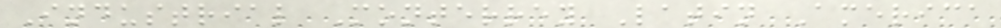Industrial Monterrey Latin America
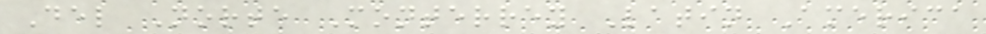Del Norte Monterrey Latin America
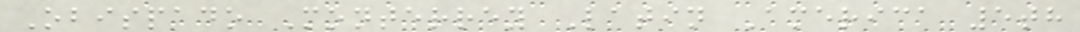Obispado Monterrey Latin America 5th
